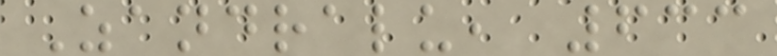Zandralu, 633
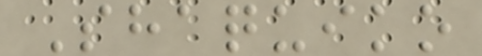Shaquiko
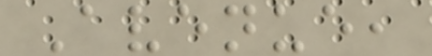Avenue,
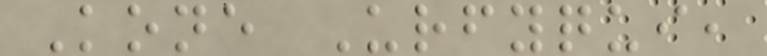Kone Urfyqui,
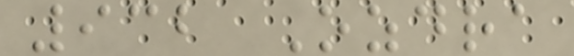932 Ozdra
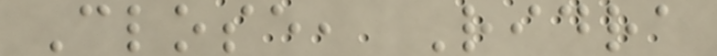Close, Ridra
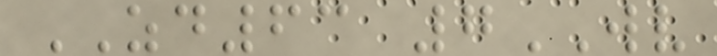ZD63 7WV
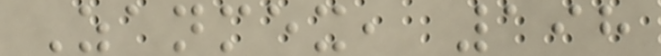Zanmex, 198
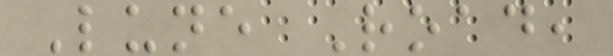Lune Road,
